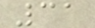31
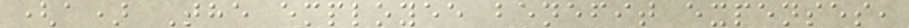(a) The employee benefit expenses,
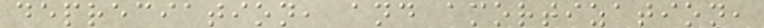depreciation, and amortization,
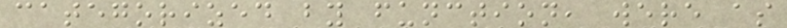categorized by function, were as
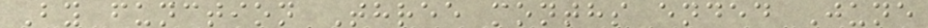By function Three months ended June
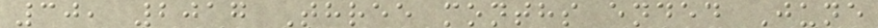30, 2017 Three months ended June
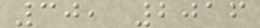30, 2016
